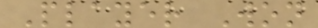Player Won
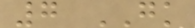7 GK
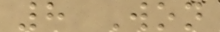8 Won
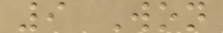9 Won
